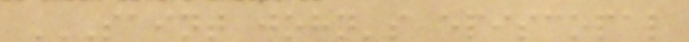SAINT JOHN'S EPISCOPAL
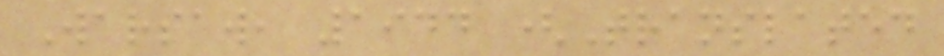Warsaw, 1944 (Translated
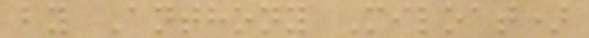by Anthony Miloat)
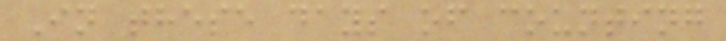In these days of counting
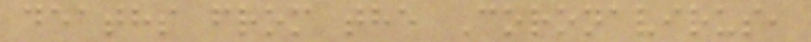deaths from the Coronavirus,
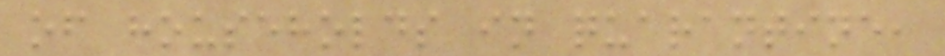of households in quarantine,
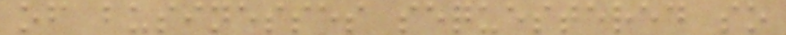of businesses sequestered so
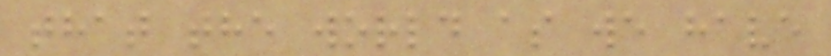that the world as we have
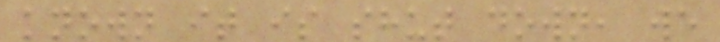known it is shut down, we
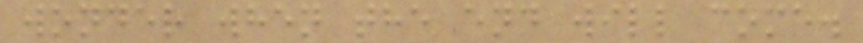wonder when the end will come.
